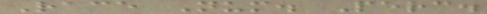Race Num. Perc.
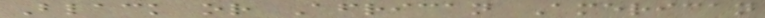Black or African American
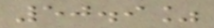50.9%
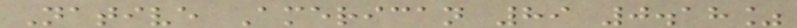Native American 89 0.18%
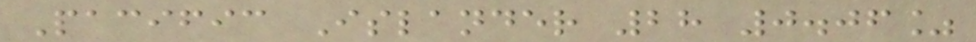Pacific Islander 28 0.06%
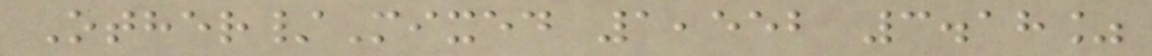Other/Mixed 1,552 3.18%
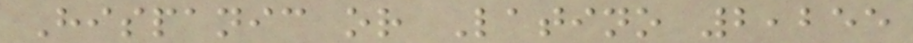Hispanic or Latino 2,255
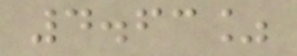4.63%
